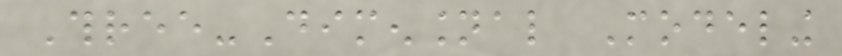Three-Dimensional Modeling
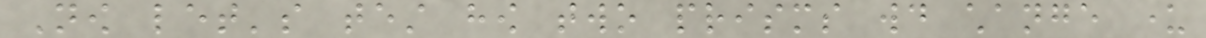Now let's test how two prisms would change under
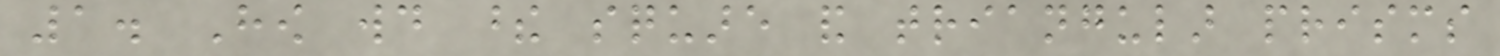1. How would these square and triangular prisms
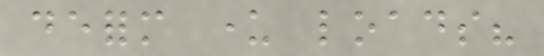deform under loads?
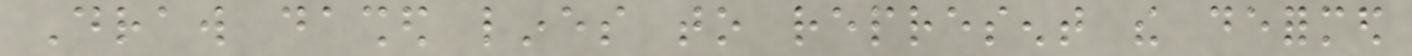Draw dashed lines to represent the deformed
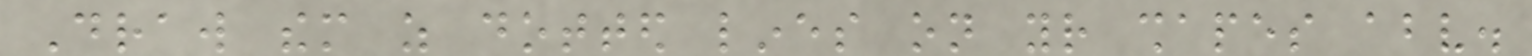Draw them as dotted lines on your shapes above.
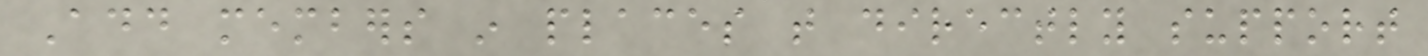Add members in places that directly support
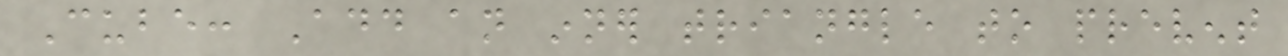Cube: Add an inner triangle to prevent
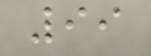99
